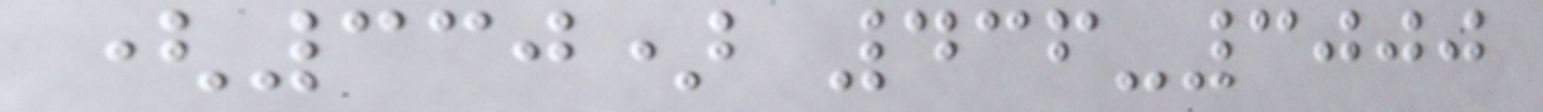(330) 436-3000
